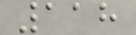118
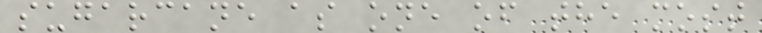sugarcane as one of the most
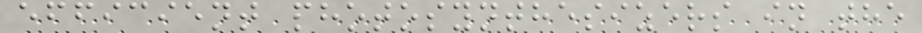efficient photosynthesizers in the
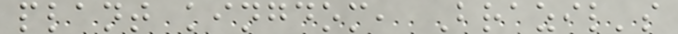plant kingdom, Brazil's
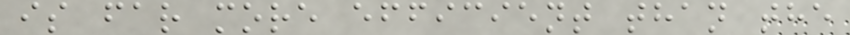is far more efficient than the
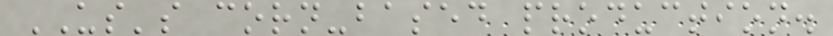US's corn-based production.
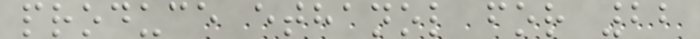produce ethanol for 22
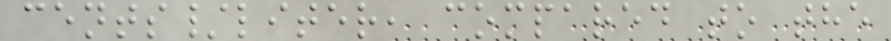cents/liter, compared to the
